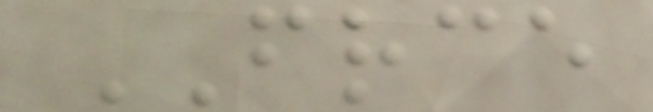FRCE
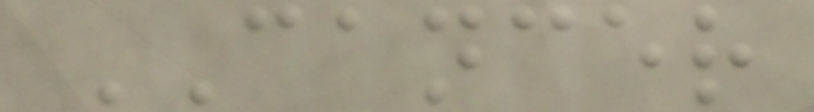CANCER
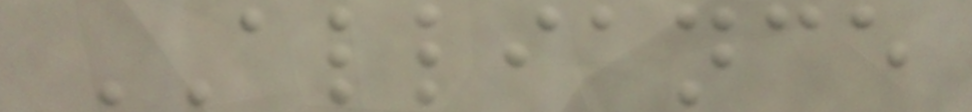ALLIANCE
